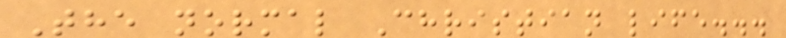The normal Christian life...
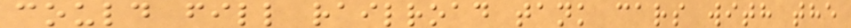could fill railroad tank cars with the
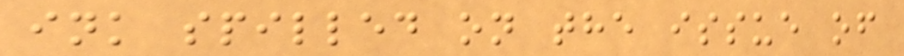ink spilled on the issue of
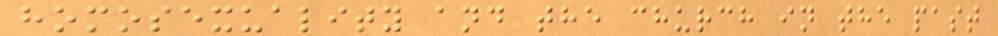homosexuality and the church in the past
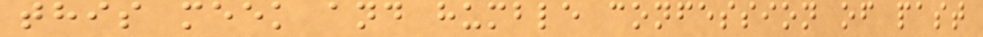this meek and humble confession of past
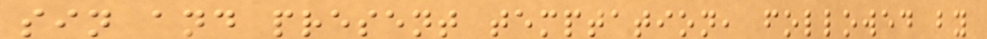sin and present temptation, followed by
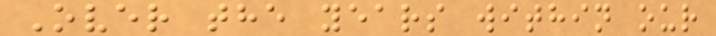Over the years within our
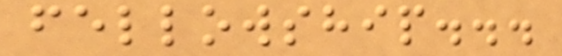fellowship...
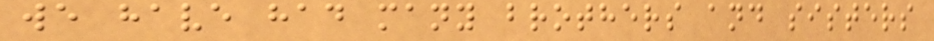we have had many brothers and sisters
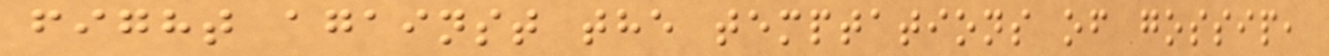fight against the temptations of gossip,
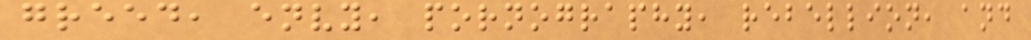greed, envy, pornography, rebellion, and
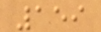159
